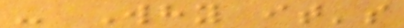- Why it's
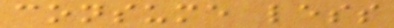consume less
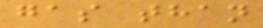gas than
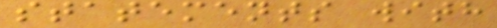statements with
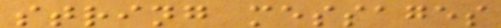string messages
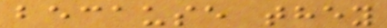because they
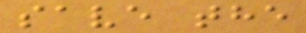save the
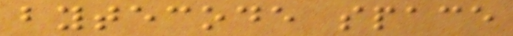bytecode space
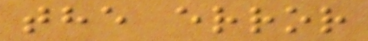the error
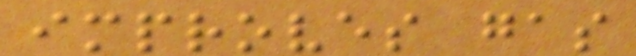improves gas
